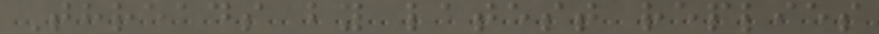Threads by latest replies
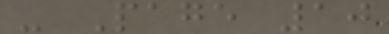- Page 10
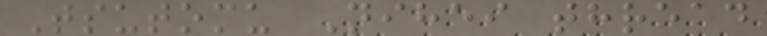Tsutomu Nihei thread
